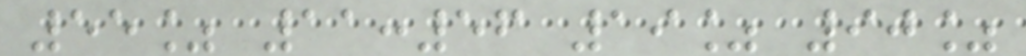55% 11:56 19% 90%
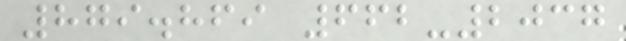879.869 662-2037
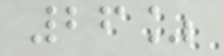26%
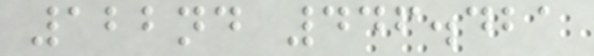122nd 446.421
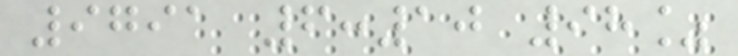9791 6:10 98%
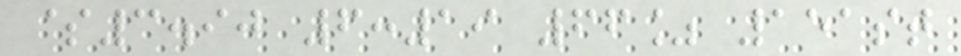$3.90 6:19 66% 151st
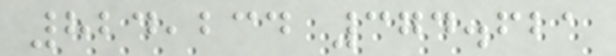824,234 374.621
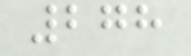278
